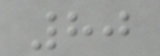80
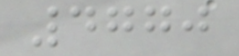4770
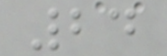24
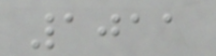1011
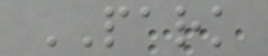PARK
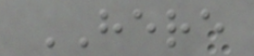HERE
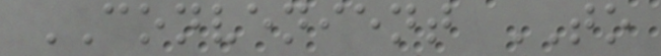CONVENIENT TO
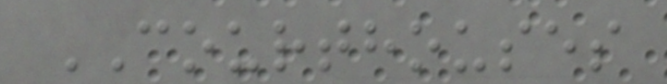COURTHOUSES
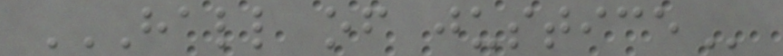HALL OF JUSTICE
